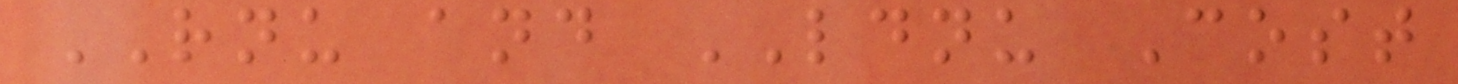RNU and LDNU Cost
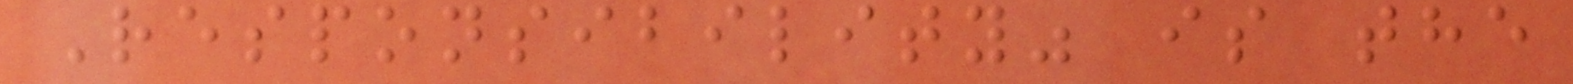Responsibility" is the
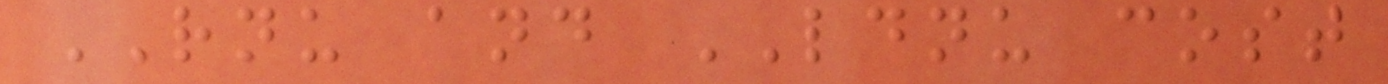RNU and LDNU cost
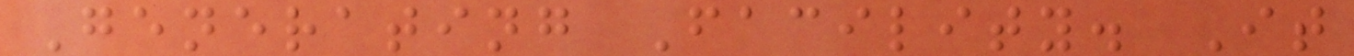Generating Facility. It
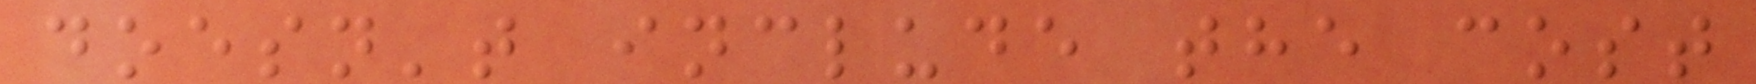doesn't include the cost
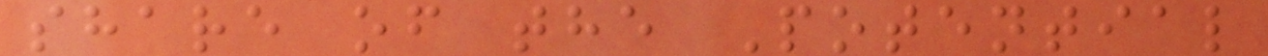share of the Potential
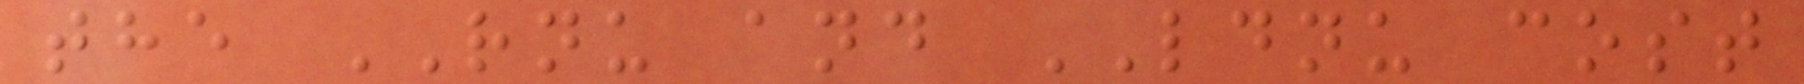the RNU and LDNU cost
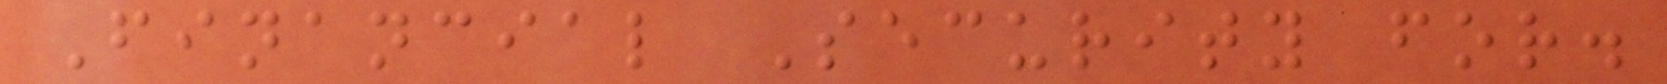Financial Security for.
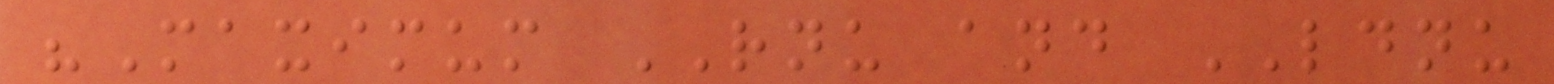"Maximum RNU and LDNU
